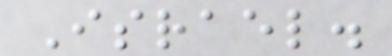Israel.
